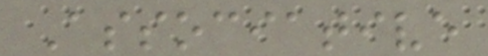Associative
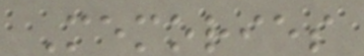Memories
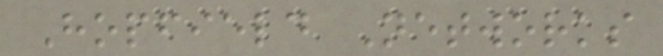Hopfield Networks
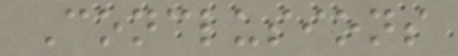Conclusions
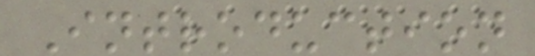Introduction
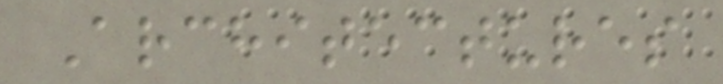Architectures
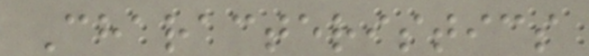Characteristics
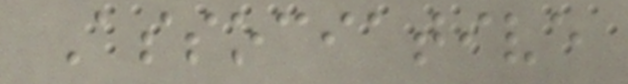Associative
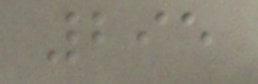295
